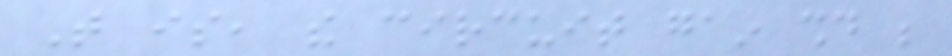That is, the circuit gain should be
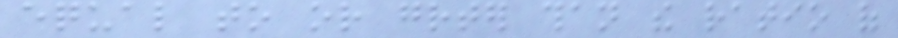equal to or greater than the ratio of
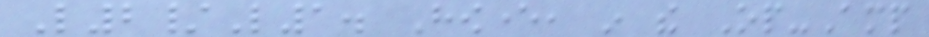L2/L1. However, in the Op-Amp
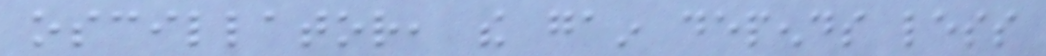oscillator, the gain depends less
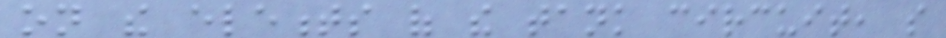on the elements of the tank circuit, so
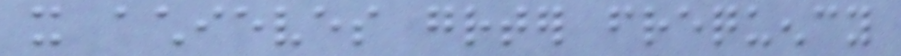it achieves greater frequency
